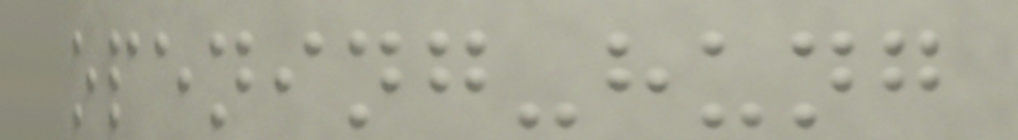opening-hung
